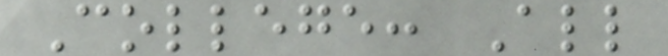College: All
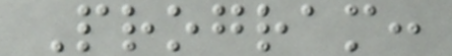Program:
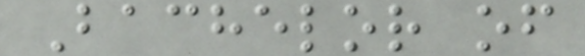Bachelor of
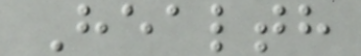Health
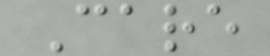Care
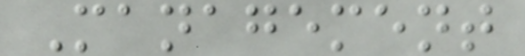Management
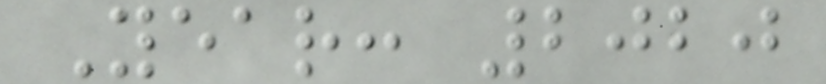Year: 2020
